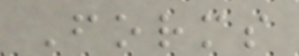Forms
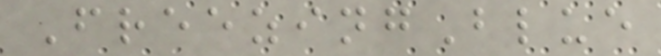FreezingBlue
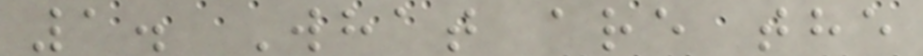1. What are the
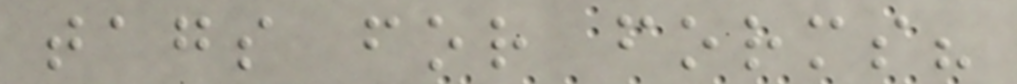tags for forms?
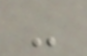-
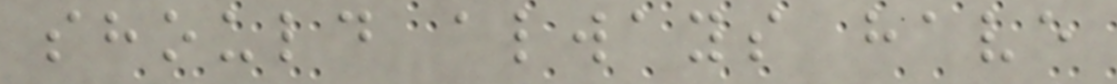should always have
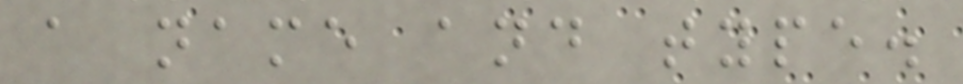a name and type.
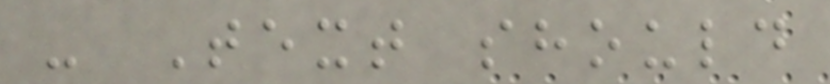- Text should
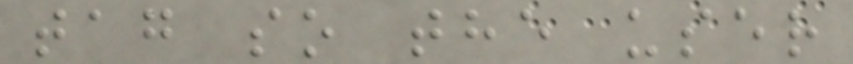tag so the user
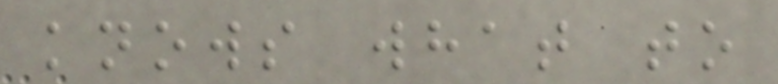knows what to
